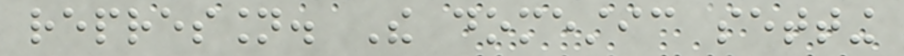repression. The domestic setting
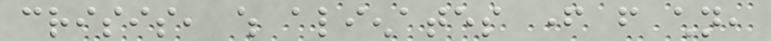crisis, which alienates father from children,
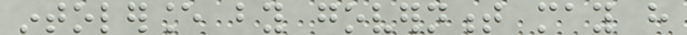intolerance by government may have
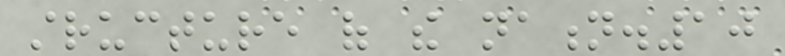structure of the nation.10
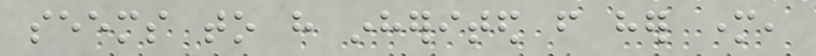seems to have inherited from her mother,
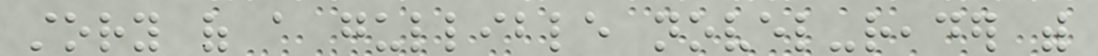story of a gullible novel-reader with
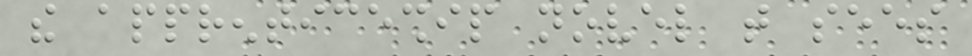the apprenticeship novel that sees
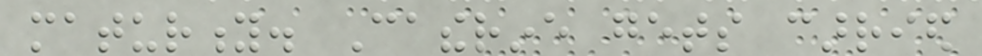maturity. Catherine gets carried
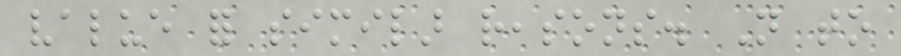value for similar reasons. Not to
